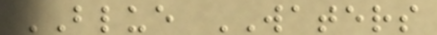BLUE WATERS
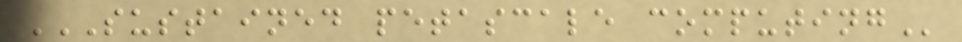SUSTAINED PETASCALE COMPUTING
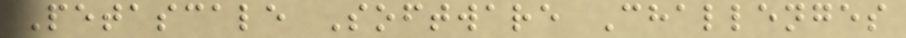Petascale Software Challenges
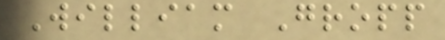William Gropp
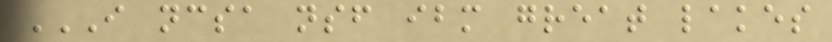I NCSA NSF IBM GREAT LAKES
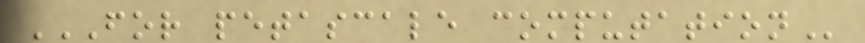FOR PETASCALE COMPUTATION
